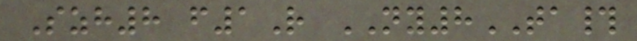Szh8 f1R NY8TA#
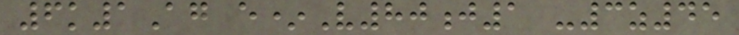6k1Ag e*V80j1 -3z45
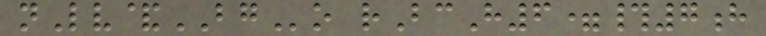nLv&BGo rBcH6=#7h
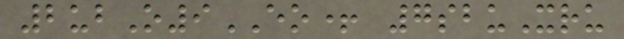2ubO9EO+ 7sbuXru
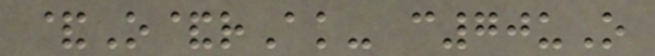&O&rAk- c70uO
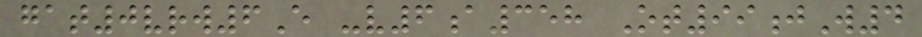gat0vrw6E -v6a358 Ot99jW4
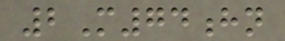2M74hn
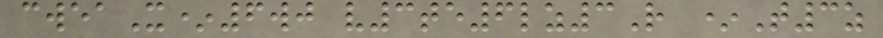cweaX*6wj v3te6lz3R *T3z
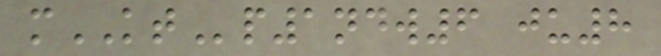mKTp1ndw6 ju8
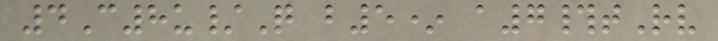4C8u/Q b5* a7#tRv
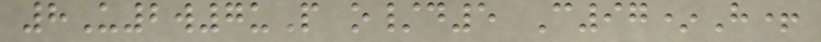8U2w7uP o/d5 C97*H+
